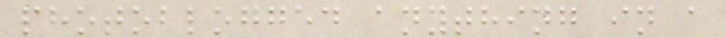photoblogged anything in a
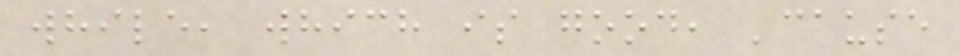while, which is good, 'cause
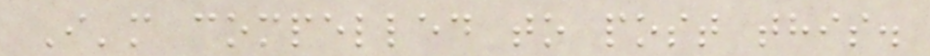I'm compelled to post this.
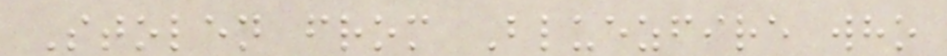Stolen from Bluezfire who
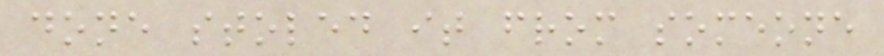done stoled it from someone
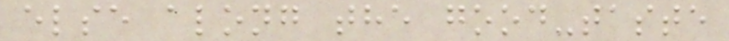else along the good-taste
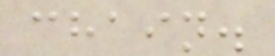chain.
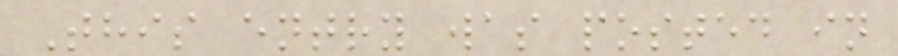This entry was posted in
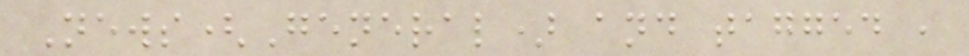News(General) and tagged ,
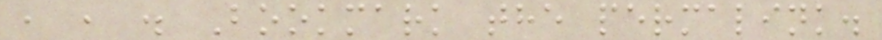, , . Bookmark the permalink.
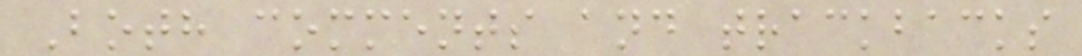Both comments and trackbacks
